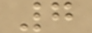7
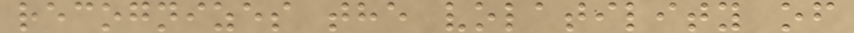recognizes the volatility of
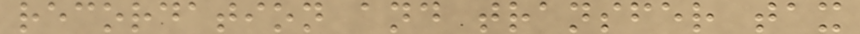recordation and transfer tax
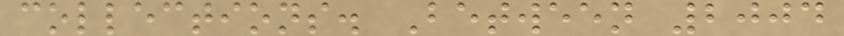collections. Between 2004
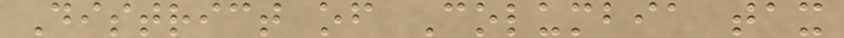District of Columbia tax
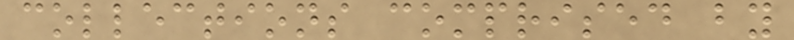collections comprised by
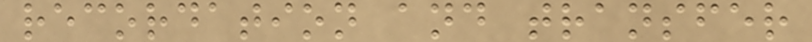recordation and transfer
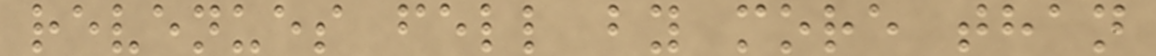revenues fell by more than
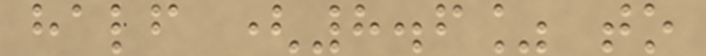half (8.6% to
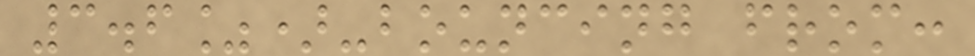3.6%)-bouncing from:
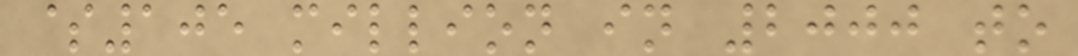$105 million in 2000 to
